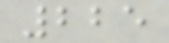225
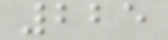225
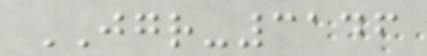JGR-3146
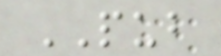PUB
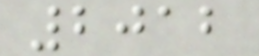2012
